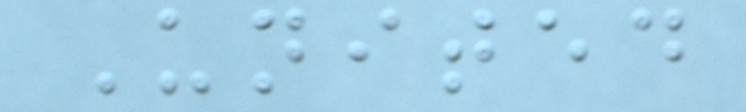United
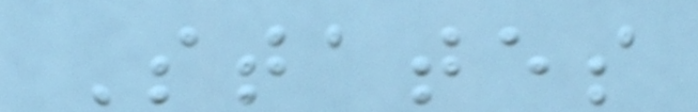States
